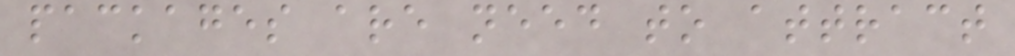packages are need to attract
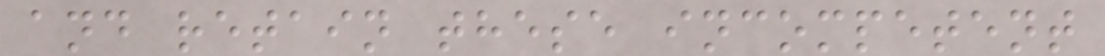and retain these incompetent
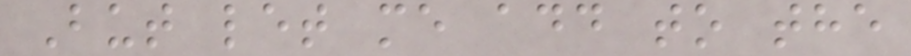But let me add to the
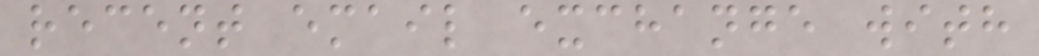recent email exchange with
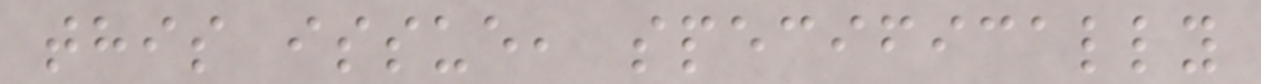this issue, specifically
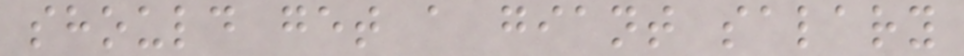should get a giant salary
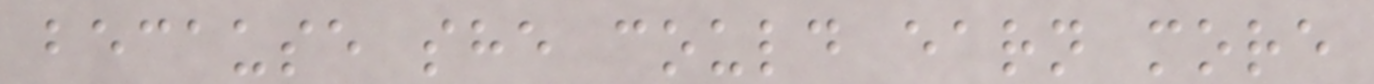because she could earn more
